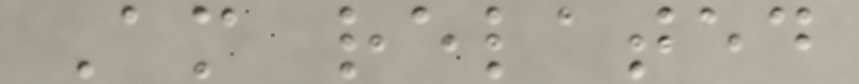Am related
